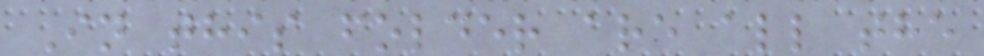In this folder are all the
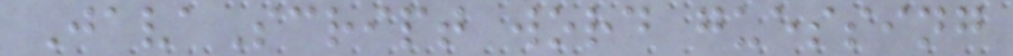JavaScript word guessing
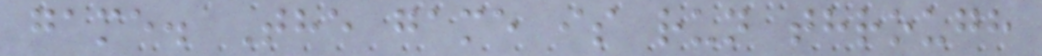game. The game is run through
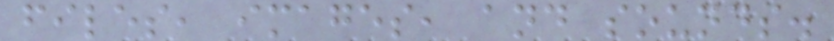files, images, and sounds.
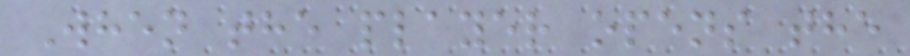When the player opens the
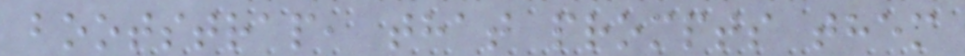bootstrap, that prompts them
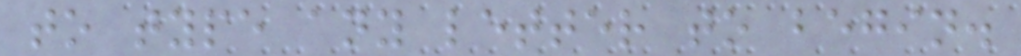to type any letter to begin.
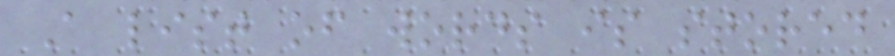A list of words is stored
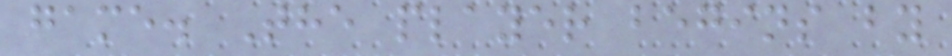game. The player begins by
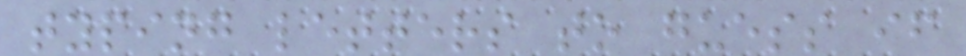typing letters to guess if
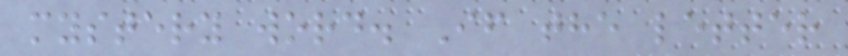mystery word. If the letter
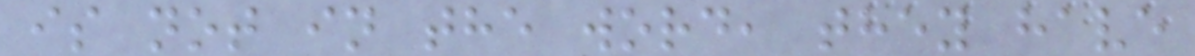is not in the word, they have
